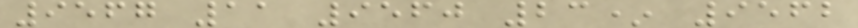9567 11 9560 23* 9562
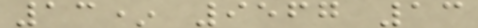13* 9567 13
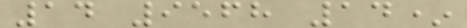14 9568 14*
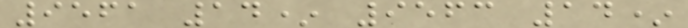9561 14* 9563 14*
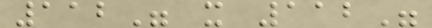112" x 112"
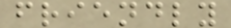friendly
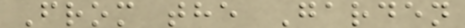From the Garden
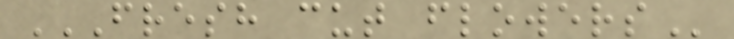FRESH CUT FLOWERS
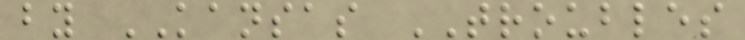by KANSAS TROUBLES
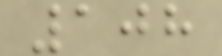108
